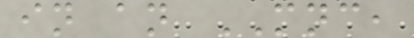in an MNC,
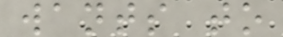wants to
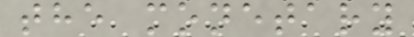the monetary
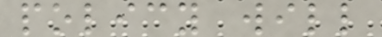policy will
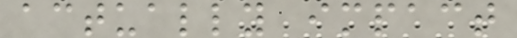actually impact
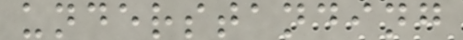understanding
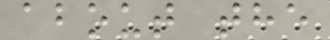about the
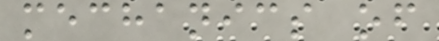mechanics of
